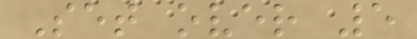Set over 5
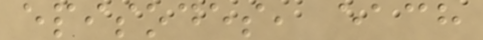episodes, each
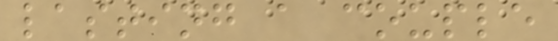lasting a couple
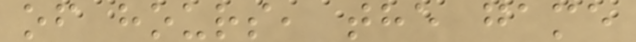of hours, the game
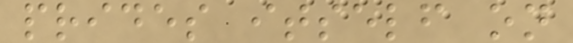prides itself on
